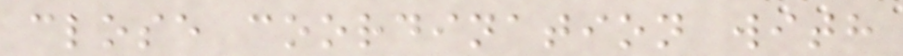close coordination with
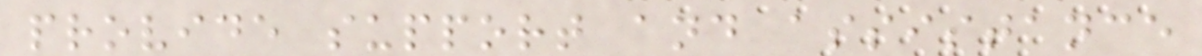provide support and assistance
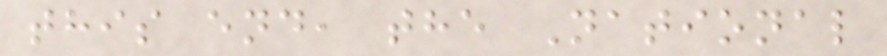this end, the National
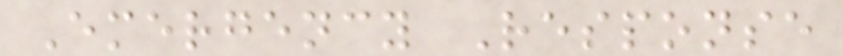Emergency Response
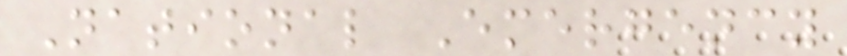National Emergency
